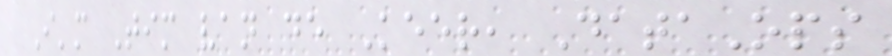I'm Tim van de Keer, DataOps
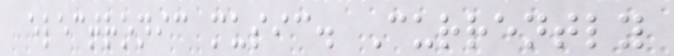electronic music. Currently
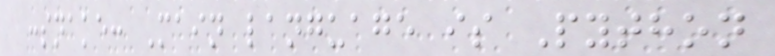:snake: Main language is Python
